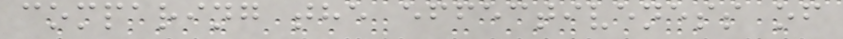comparing the effectiveness of
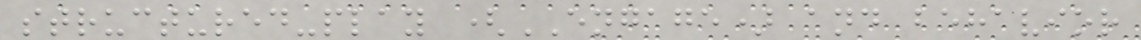structured-play (ENGAGE) and behavior
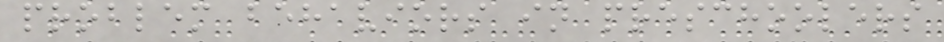problem behaviors in preschoolers
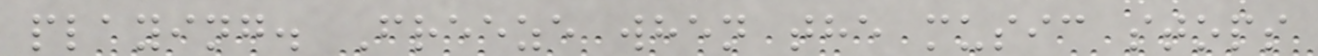playing. Freeze when the music stops
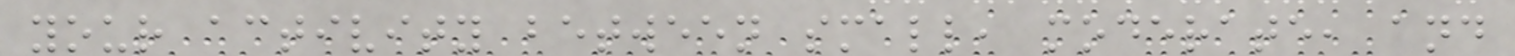your activity between small, moderate, and
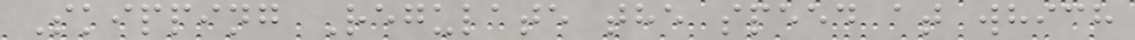Skipping Regulate the speed at which
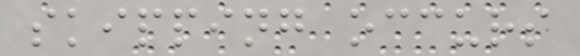skipping occurs
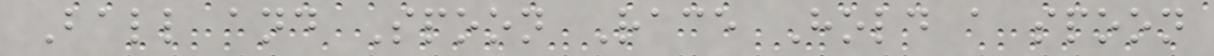Ball and Spoon Race Hold a spoon
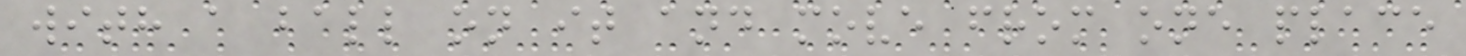with a ball on it and move from one place
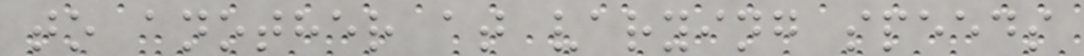to another at varying speeds
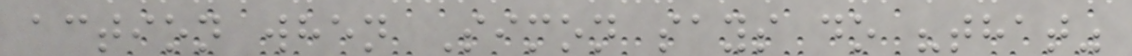action when Simon says do "that"
